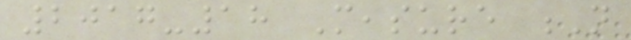2017-18 Measure N
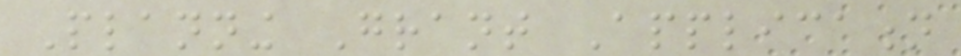Planning Grant Application
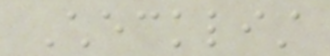Checklist
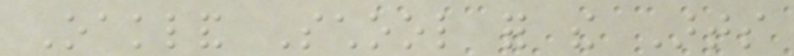Oakland School for the Arts
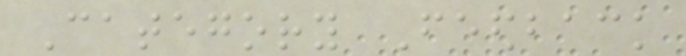Category Feedback
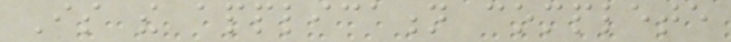Is the application complete
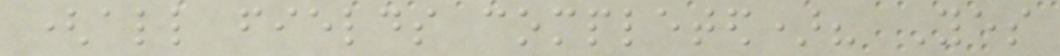(all fields completed)? Yes
